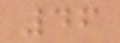46
